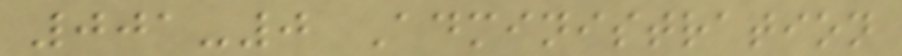001-0 Administration
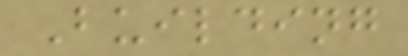Building
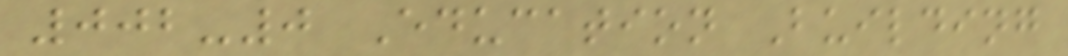002-0 Education Building
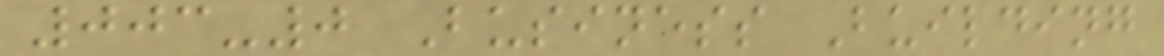003-0 Business Building
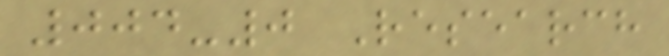004-0 Research
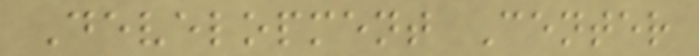Development Center
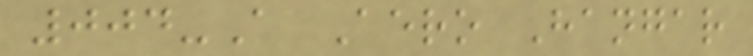004-A Aero Hangar
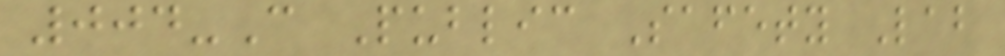004-C Public Safety Lab
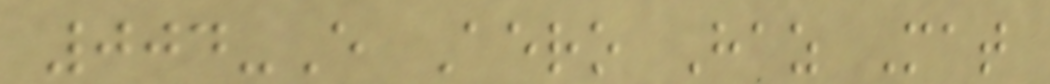004-E Aero Haz Mat
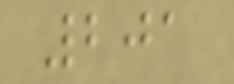201
